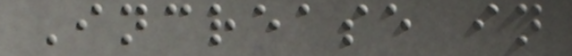Increase in
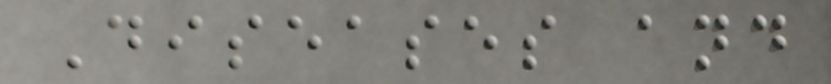Diseases and
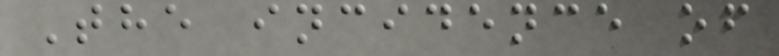The incidence of
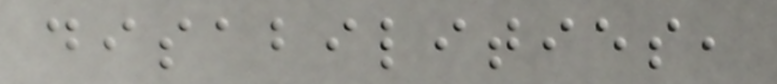disabilities,
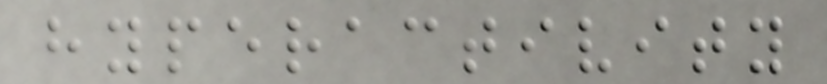hyperactivity
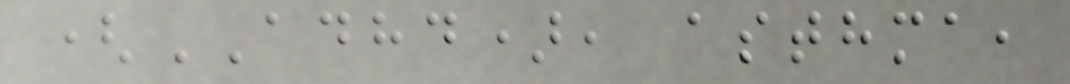(ADHD), asthma,
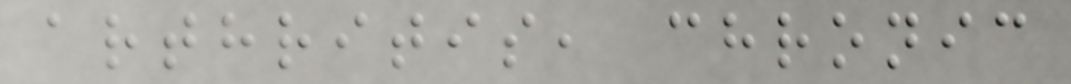arthritis, chronic
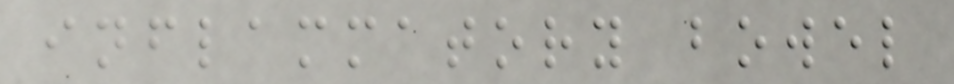inflammatory bowel
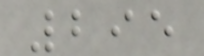295
